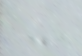-
